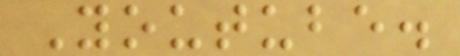Youtube.
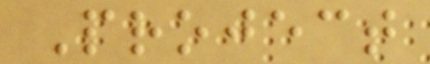Project
